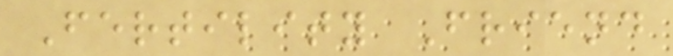Fertility Friend
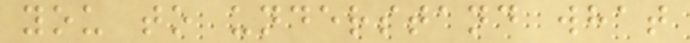you to understand what
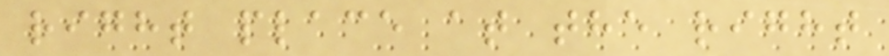right place at the right
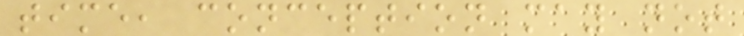time, conception may not
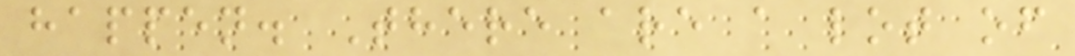happen. There are a lot of
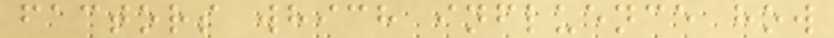factors which influence how
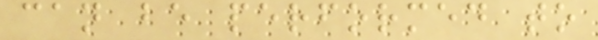can be performed to
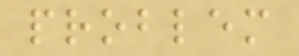problem
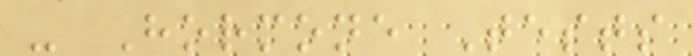- Hormone Tests
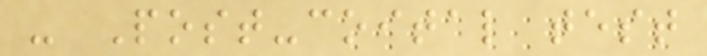- Post-coital test
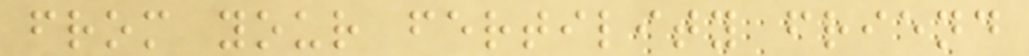from your fertility friend
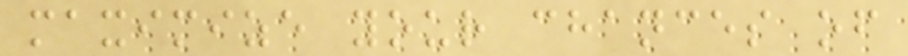maximize your chances of
